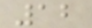12
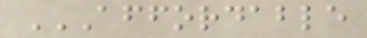AFFORDABLE
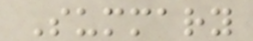Summary
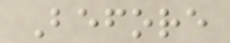Before
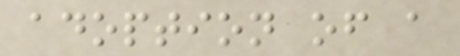adoption of a
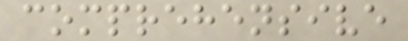comprehensive
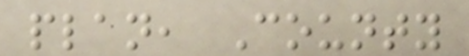plan, County
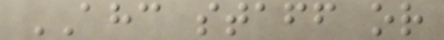AHC staff or
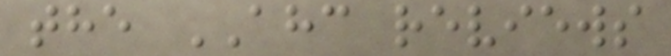the AHC reviews
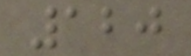120
